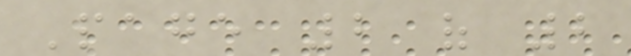Page 2 of 2
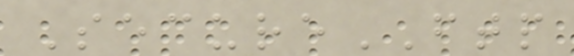SecureFTP
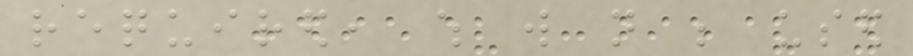required, which will not be used
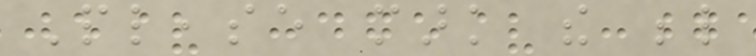Please mark the below
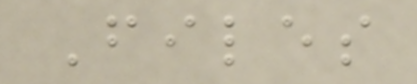Files
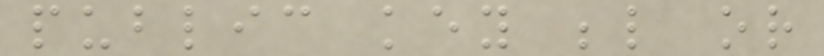public key below or
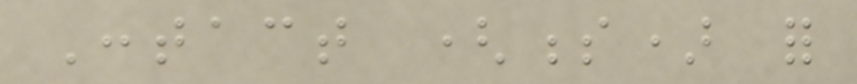Contact (s) for
